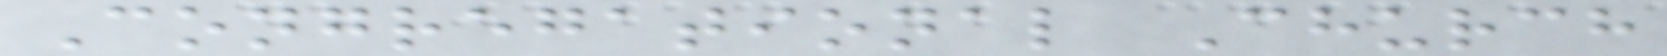Congregational Church
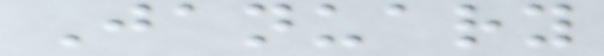January
